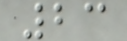23
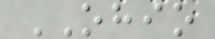OHIO
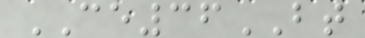CE36BT
